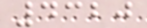4320
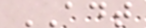ADT
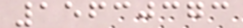15630373
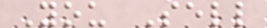You Sell
